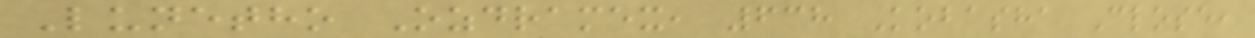Lunetho Ozdramex, 638 Kobasha Close,
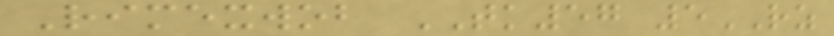Rimexwob TK57 5RZ
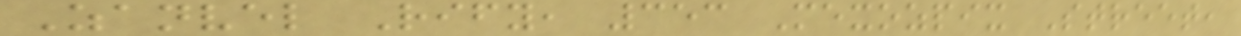Zanvel Rify, 353 Mexozpix Street,
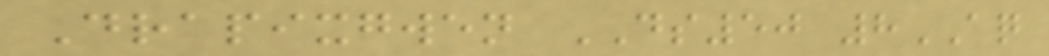Drapixgwen DS50 8AQ
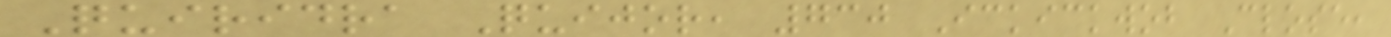Quiridra Quijor, 730 Ickickwob Close,
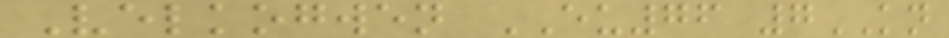Velkogwen EU76 7KN
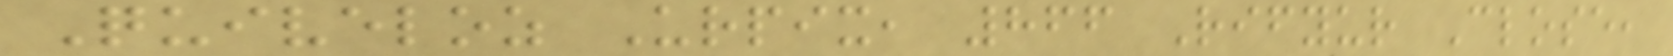Quiveloz Urpix, 866 Rifyur Close,
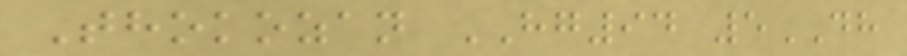Thokozan HG94 5DH
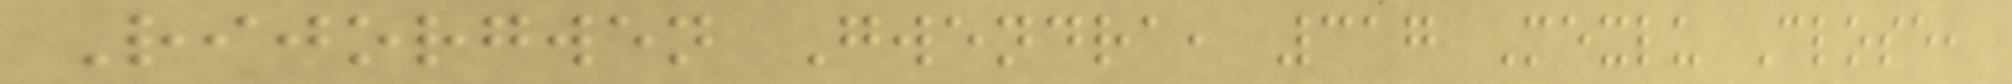Rijorgwen Gwendra, 317 Mexlu Close,
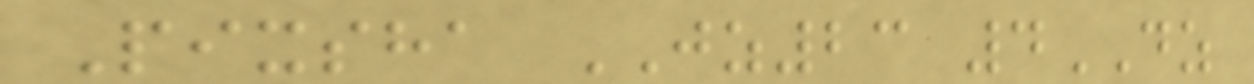Pixsha JZ23 4DZ
